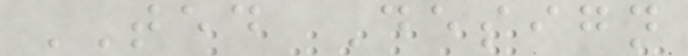TED Design
